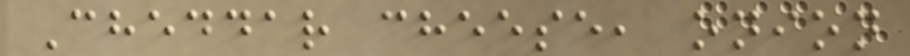Cheddar cheese, onion
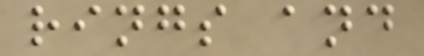rings and
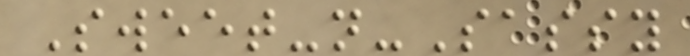Sweet-n-Sassy
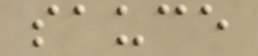sauce
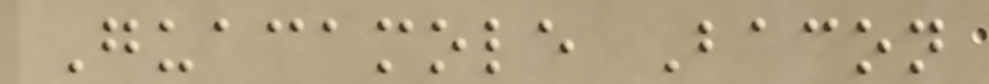Guacamole Bacon
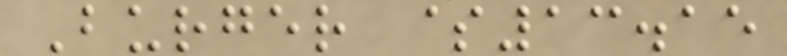Burger $13.15
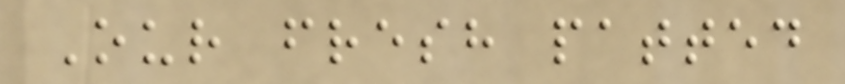Our fresh patted
